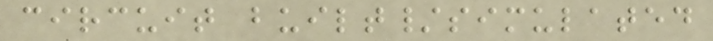circuit built/simulated
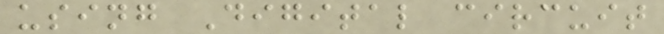using Digital circuit
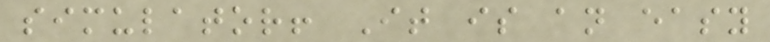simulator! It is an easy
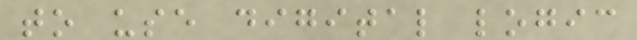to use digital logic
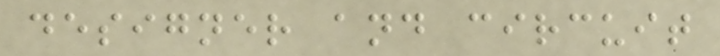designer and circuit
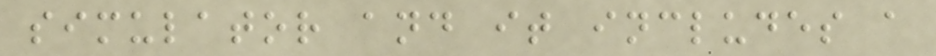simulator and it includes a
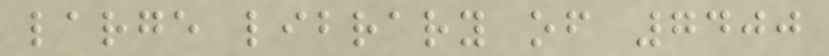large library of 7400
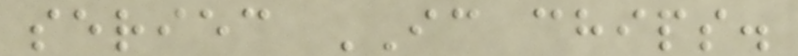seriec IC chips.
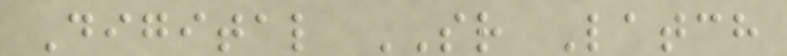Digital SR Latch
